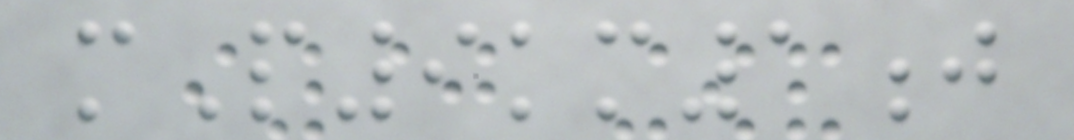mP9km1j
